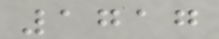1717
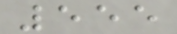555
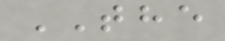THE
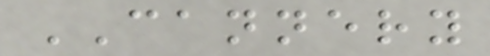CANNERY
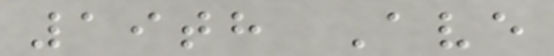19th Ave
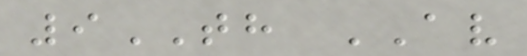9TH AV
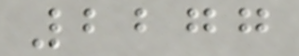2277
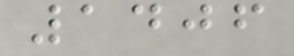1406
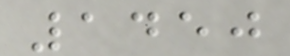1450
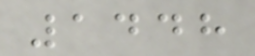1448
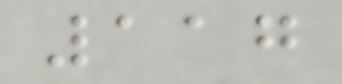117
